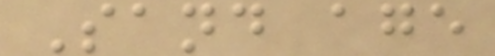Sand age
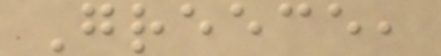Greece,
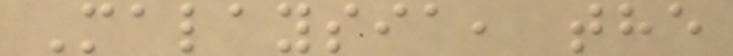Malaysia, the
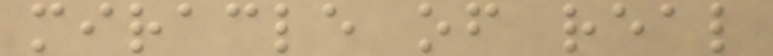miracle of real
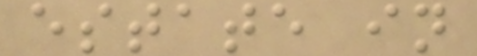estate in
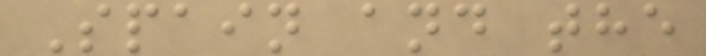Spain and the
